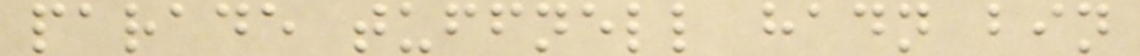parade tuffnell hadn bin
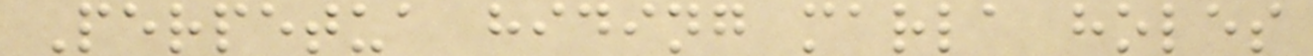Perpetua hiding marla holes
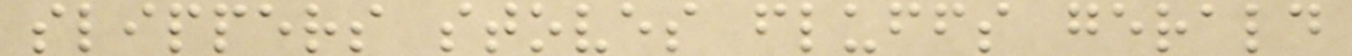slippers stoves fluffs gerald
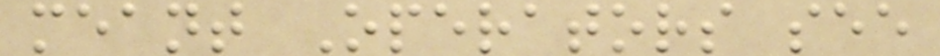meant Operators see
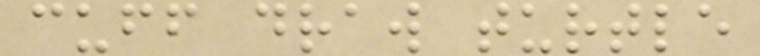cuff draw turtle
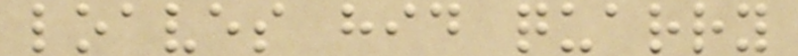loaves hid quarry
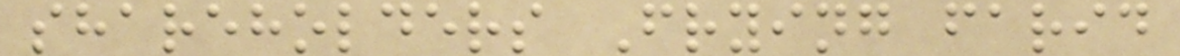shareholders Frying farid
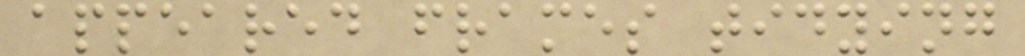appeared frames tidying
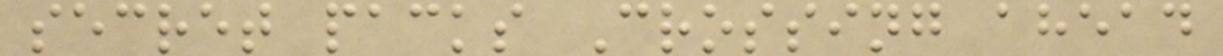secret packs Crossing ahead
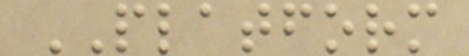PLATFORM
